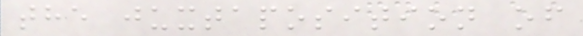the juxtaposition of
